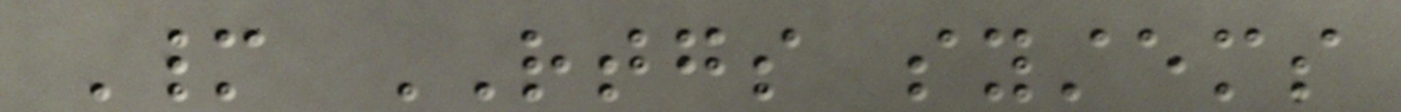Many RTGS systems
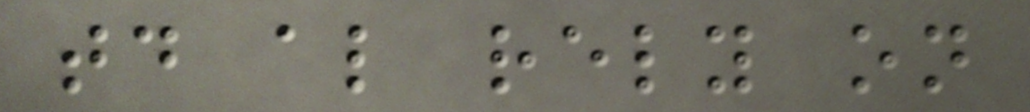today also rely on
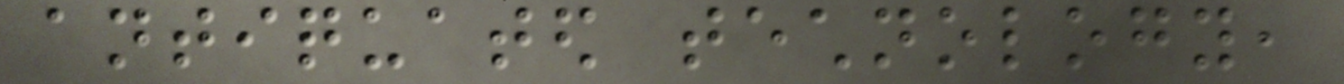antiquated technology,
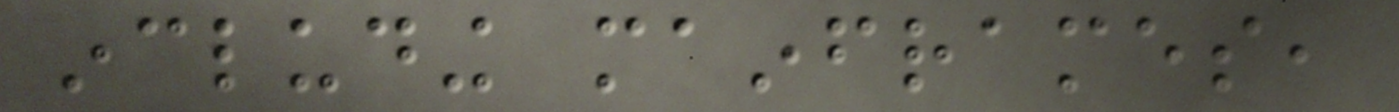including mainframes,
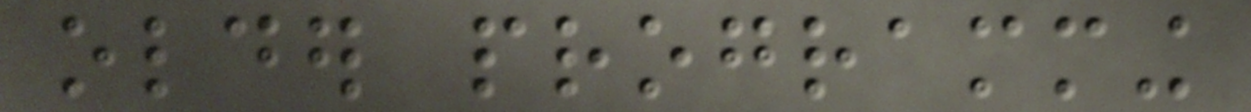older programming
